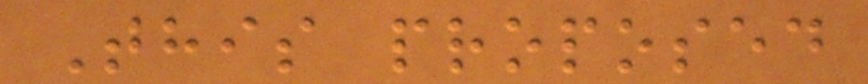This proposed
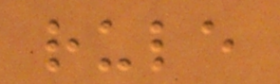rule
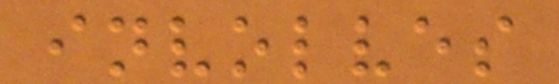involves
